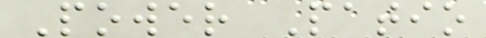Power Patio
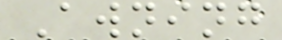Awning
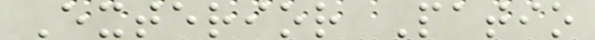Exterior Patio
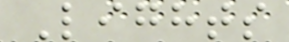Lights
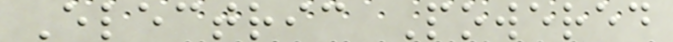Electric Powered
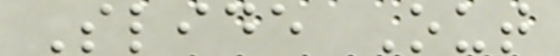Slide Out
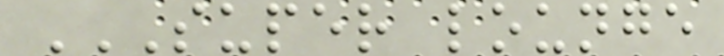SUPER LOUNGE
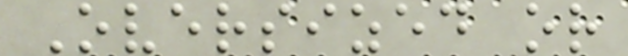Oversized or
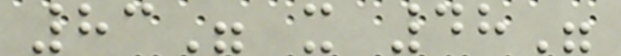83" x 48"
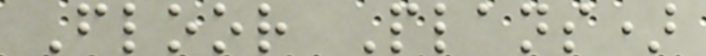Floor Plans)
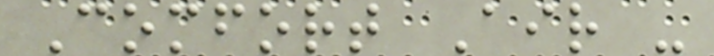Comfort Air -
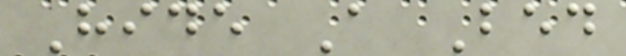Hide A Bed
